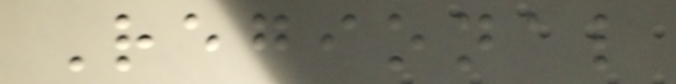Regional
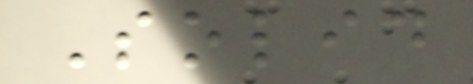Solid
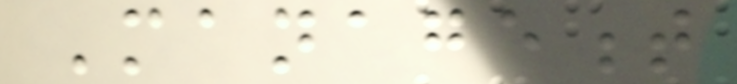Management
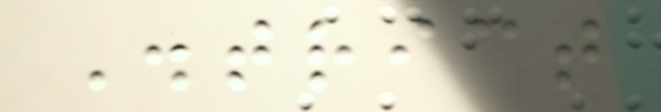District
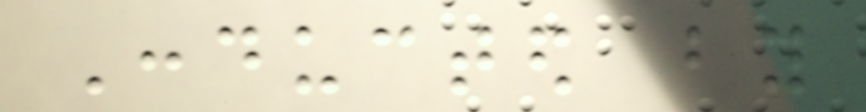Conducted by
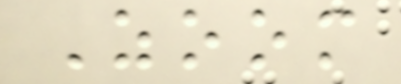Zoom
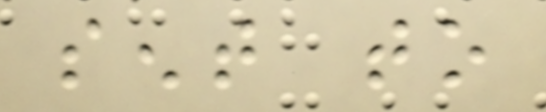sent to
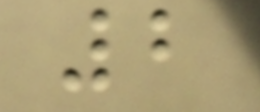2
